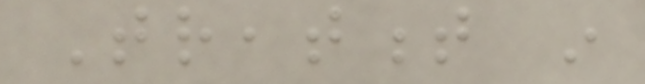Treatment in
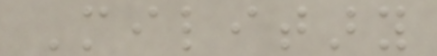Military
